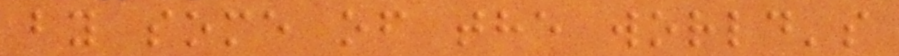by some of the world's
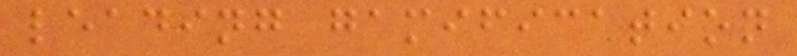leading gamification
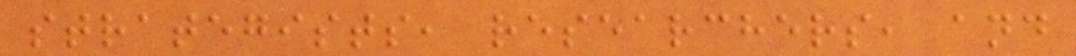strategists, researchers, and
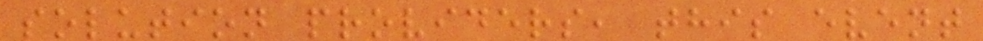solution providers, this event
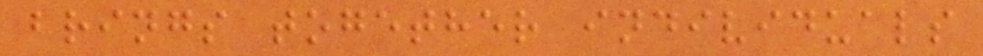brings together individuals
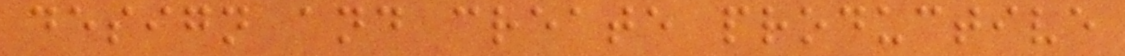design and create productive
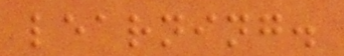learning.
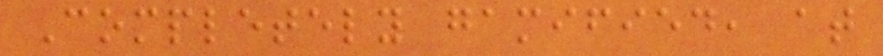Completely gamified, at
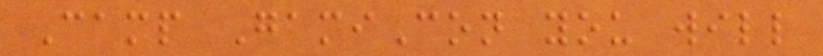Camp GamiCon you will
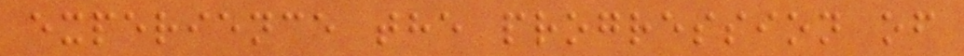experience the progression of
